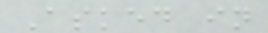Asked in
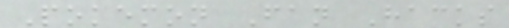Pokemon Fan Hacks
